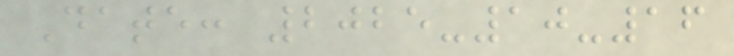Date: 2025-10-16
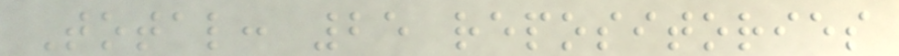Total: 25 repositories
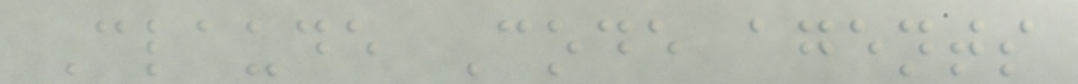Claude Code agents
